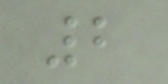2
